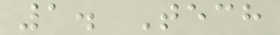1. Tech
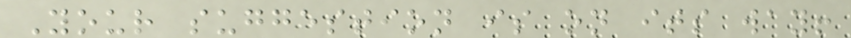Your suggestion is on its way!
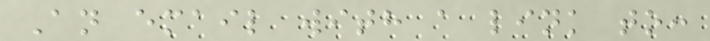An email with a link to:
